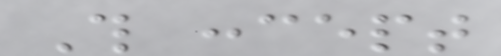This concept
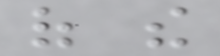of the
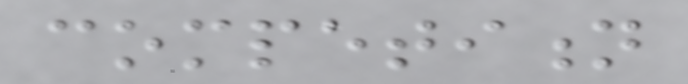competition
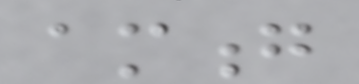among
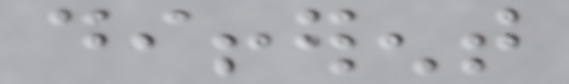different
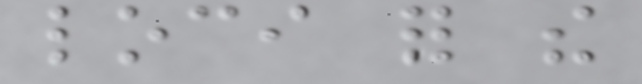loci for the
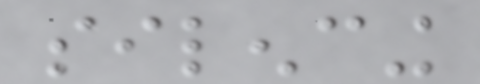silencing
